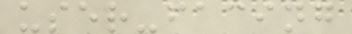user-facing
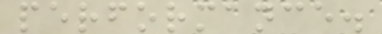performance.
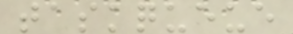taskqueue
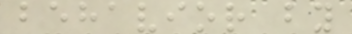behavior by
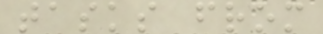tasks from
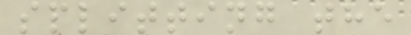splitting the
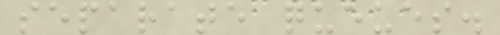separate queues.
